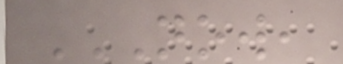NOW,
